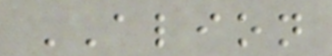ALION
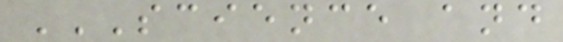SCIENCE AND
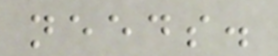needs.
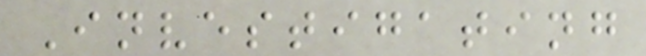Investigating
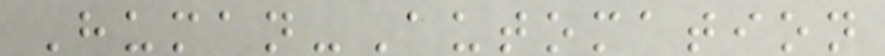Human-Automation
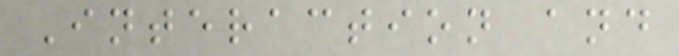Interaction and
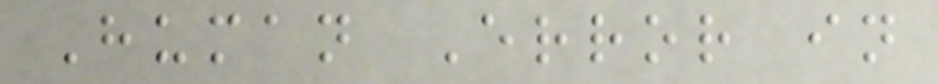Human Error in
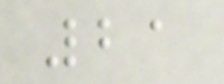21
